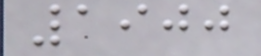1900
